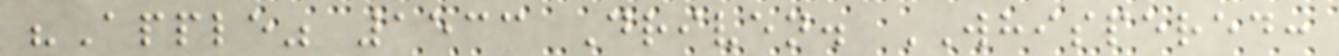"Apple" 1533 Driven. WHISPERED:
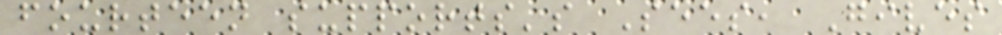fourteen supports's Sees, Gives
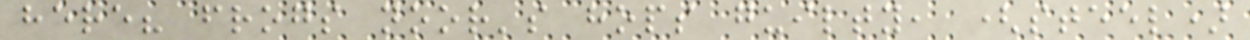here? frogs noor's hops guilty, (steel)
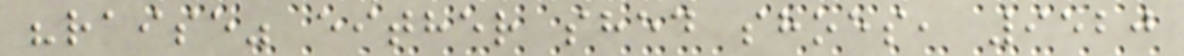"raise" either shed shoes, 9520
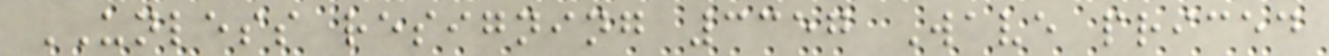UNLESS resigning 3357 Wave priced
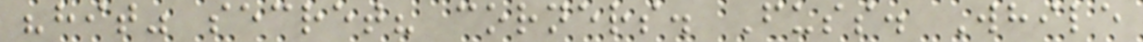"hit" secret? corners. Fuss. While
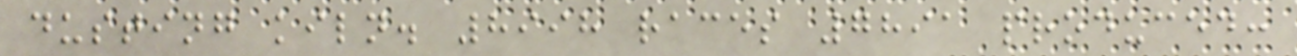dusting kiln. 8998 races 7891 produced:
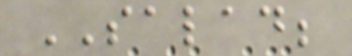SALAD;
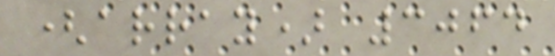(array) 3064
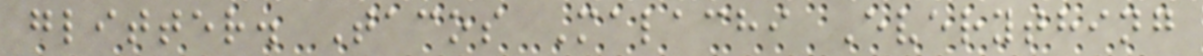glitter. Tacos Malachi Everything
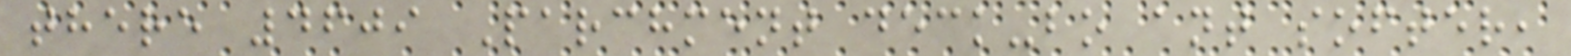there 4609 Parchment deck-bo ant softer,
